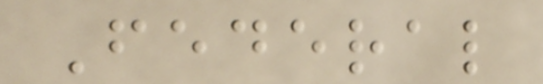Federal
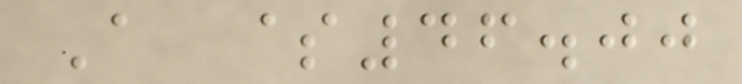A $46.00
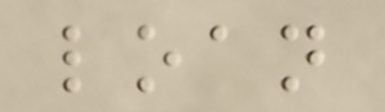loan
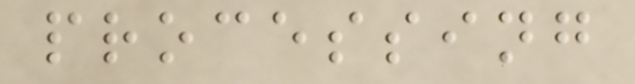processing
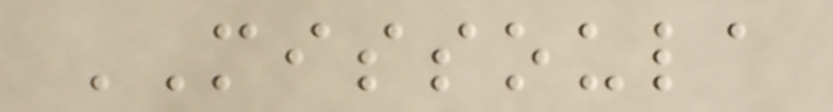MISSOULA
